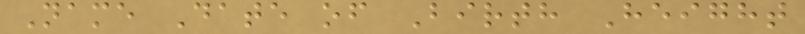Name Date of Birth Height
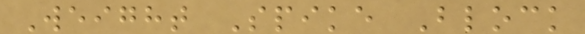Weight Spike Block
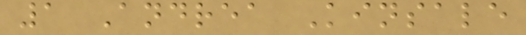1 Andrea Kinsale
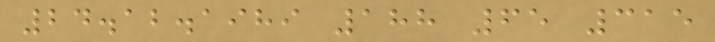24.12.1989 188 65 315
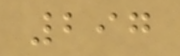297
